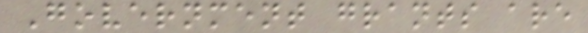Government grants are
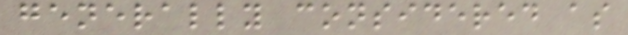generally considered as
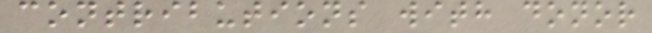contributions with donor
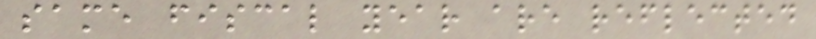same fiscal year are reflected
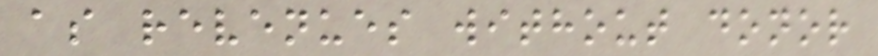as revenues without donor
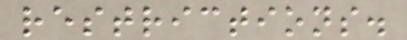restrictions.
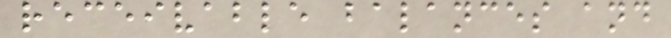receivable balances and
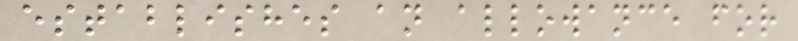establishes an allowance for
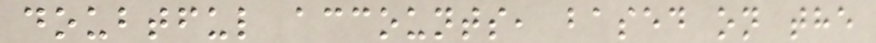doubtful accounts, based on the
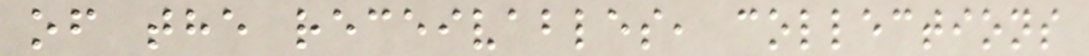of the receivables, collections
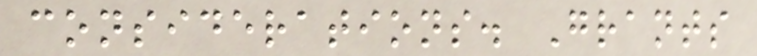considerations. Grants
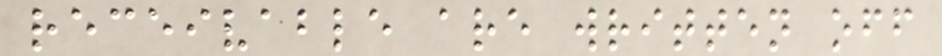receivable are written off
